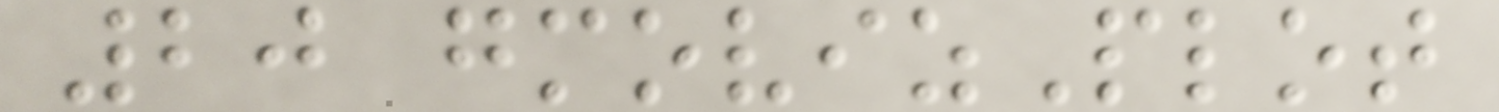20 gmovizPlot
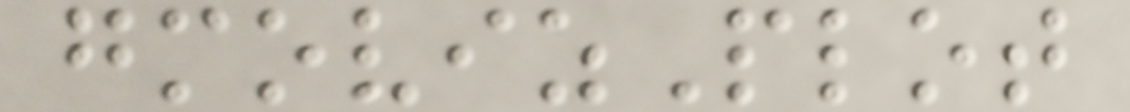gmovizPlot
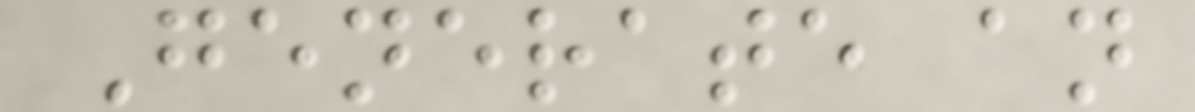Generate an
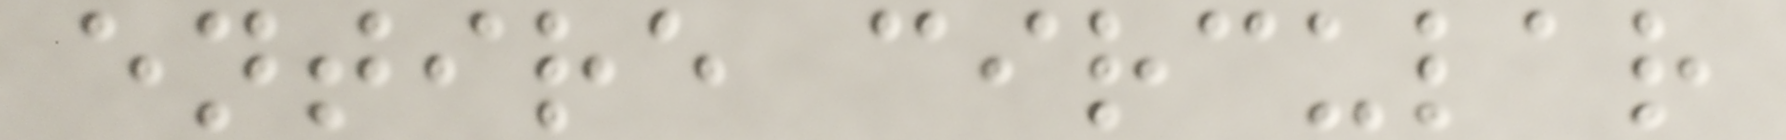entire circular
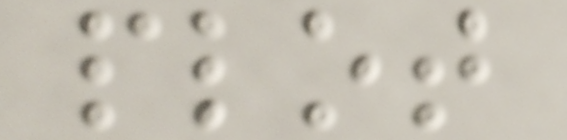plot
